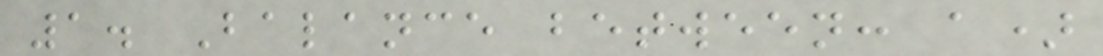1. Balance between: a)
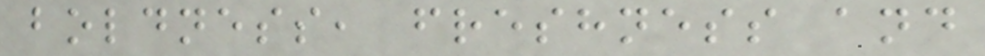boldness, freshness and
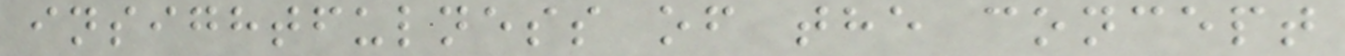insightfulness of the concept
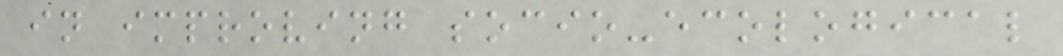in improving socio-ecological
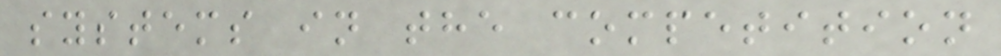systems in the competition
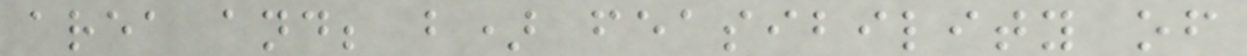area and; b) feasibility of
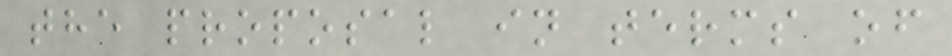the proposal in terms of
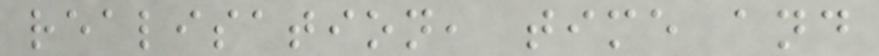realisation, time and
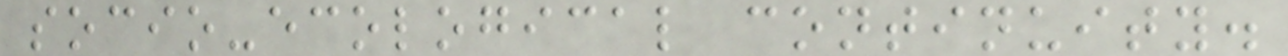socio-ecological continuity.
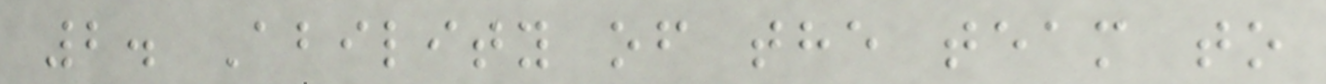2. Ability of the team to
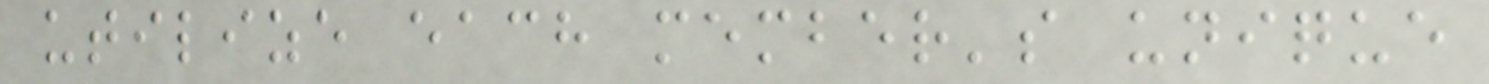utilize each member's unique
